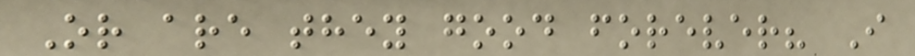Or are they good forever? I
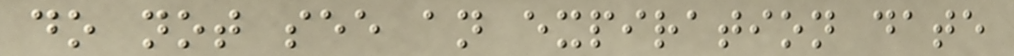do not see an expiration date
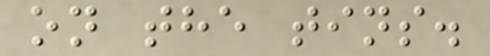on the tins.
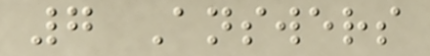7 Answers
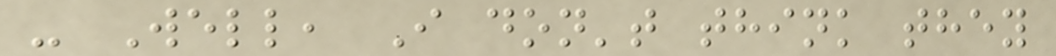- Well, I don't think they
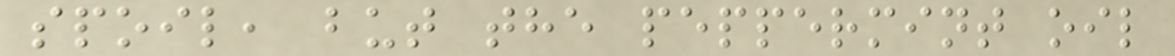spoil, but the peppermint oil
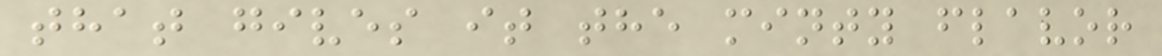that gives it the minty flavor
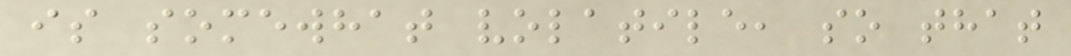is somewhat volatile, so that
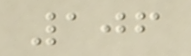106
